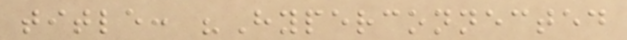title: "Hyperconnected
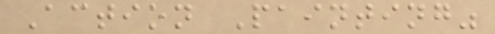Action Painting"
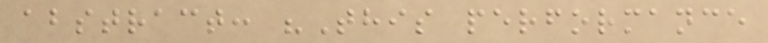abstract: "This performance
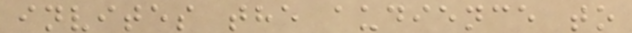invites the audience to
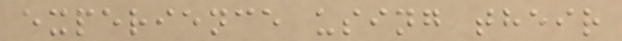experience using their
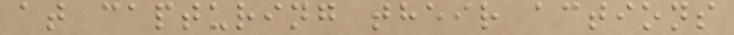at capturing their actions
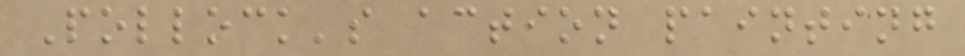Pollock's action painting
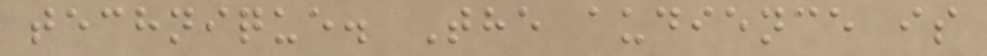technique. The audience is
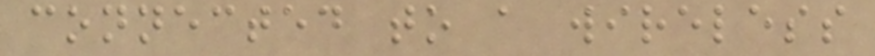connected to a wireless
